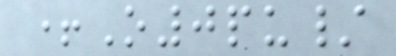+O0pu/
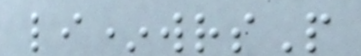li*wrsP
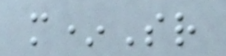m*Sr
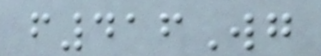f416Wg
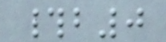#b0
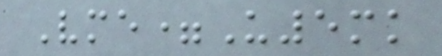Vme=U5mk
